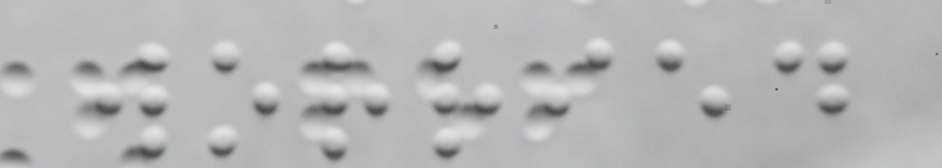worried
